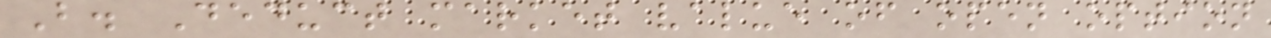B. Deduct market value of open option
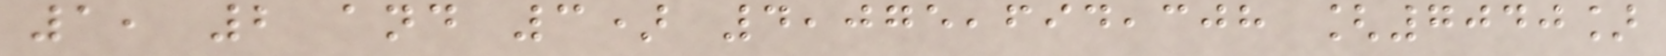1, 2 and 3) 4,075,694,308 [7040]
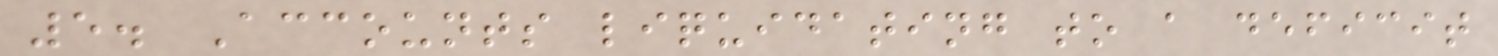5. Accounts liquidating to a deficit
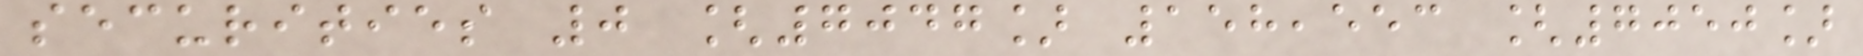securities 0 [7047] 158,553 [7050]
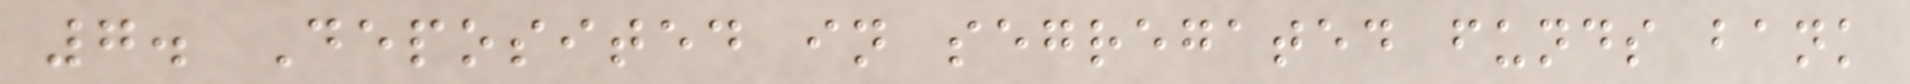7. Deposited in segregated funds bank
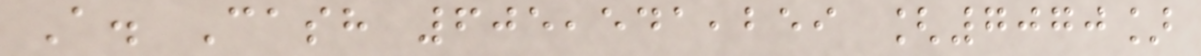A. Cash 605,541,259 [7070]
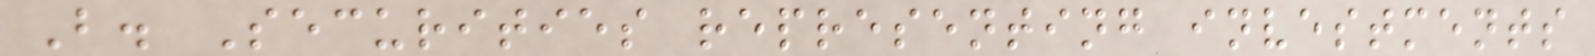B. Securities representing investments
